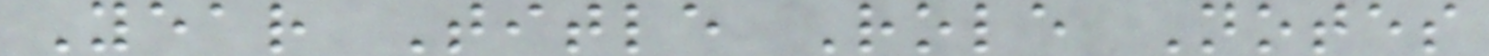Year Title Role Notes
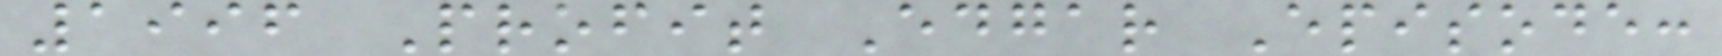1996 Profit Edgar Episode:
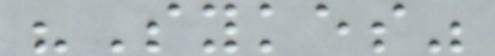"Sykes"
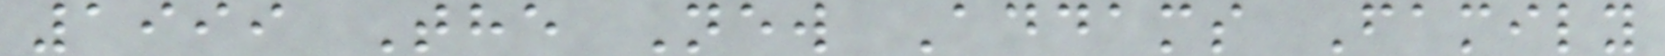1999 The New Addams Family
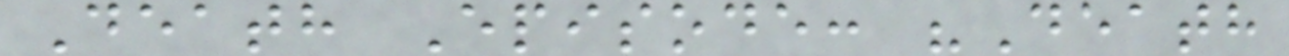Death Episode: "Death
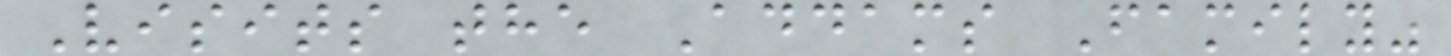Visits the Addams Family"
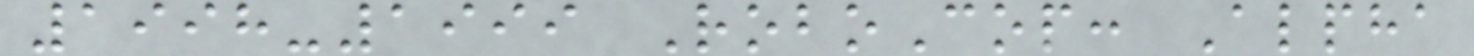1998-1999 RoboCop: Alpha
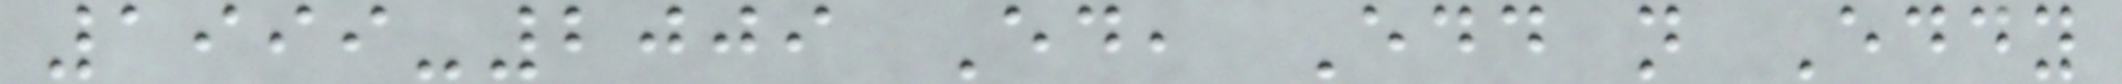1999-2009 Ed, Edd n Eddy
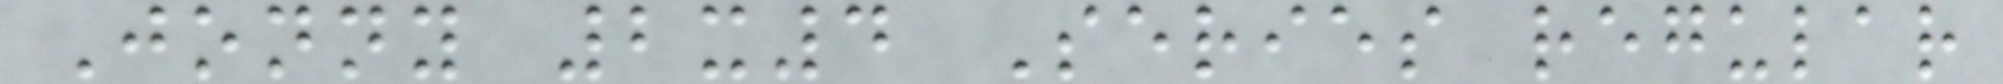Jonny 2x4 Series regular
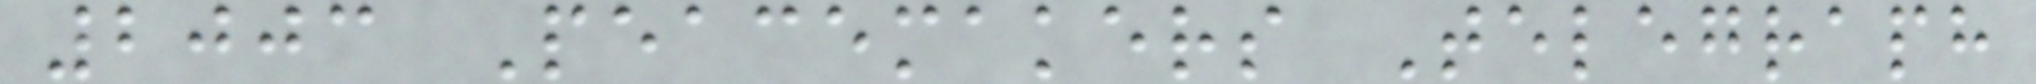2003 Peacemakers Telegraph
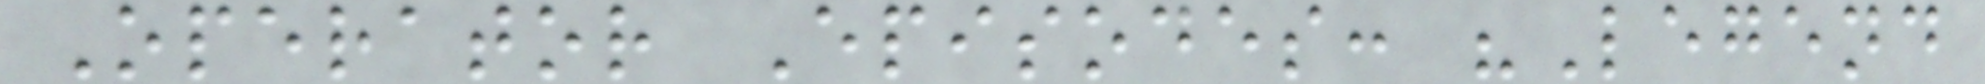Operator Episodes: "Legend
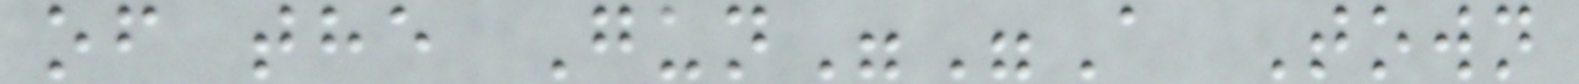of the Gun""A Town
